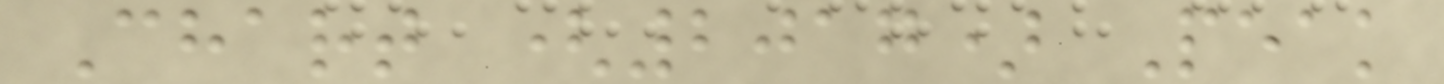Chart (2017) Peak
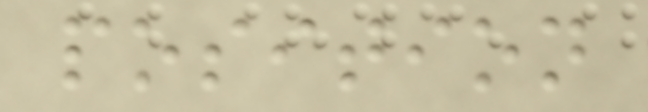position
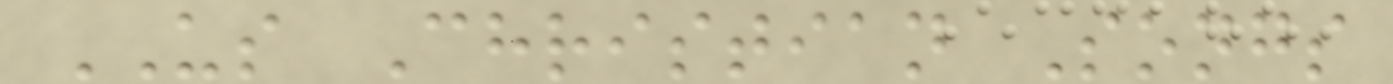US Christian Songs
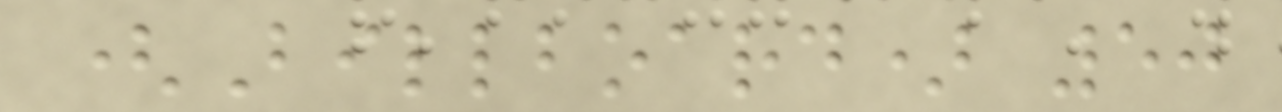(Billboard) 50
